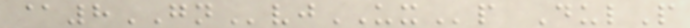@8GNvjUXp DulP
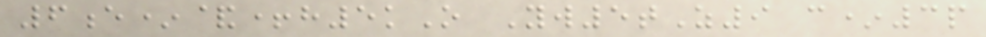6e*&+h5kO Yw5tZ9 c*3p
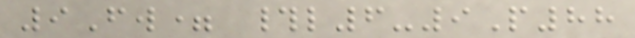9Fw= #l6-9P88
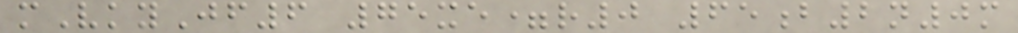mVkyJf6 75xe=r0 65b2n0m
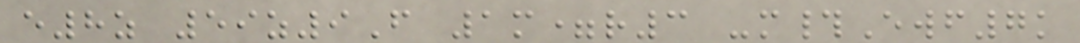e8z 59z9F 1m=r3 -m#Ewf7k
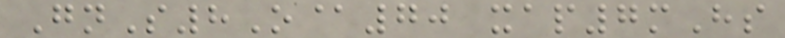GnS8O@70 xap7mHs
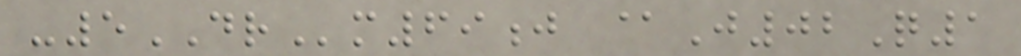-5DRm69j @J02Q1
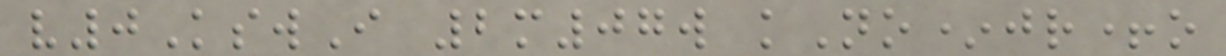v0KswI 2m07w kNo*jr+o
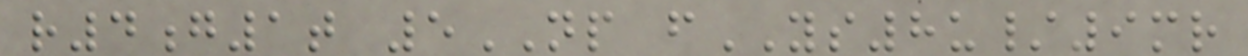r4g1t 5NP fYS8u/9mr
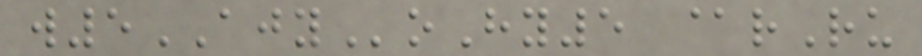w5AJYoHy5 @rRu
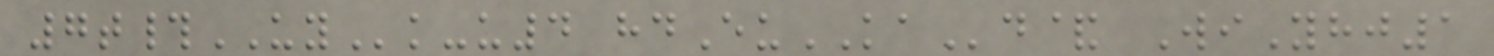7t#UYk-u4 hdEuKAd& WiYhj1
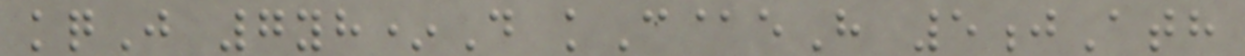kqJ 7yh*D kC@eH 5jAth
